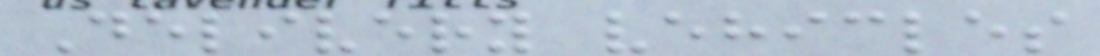Delivery vehicles
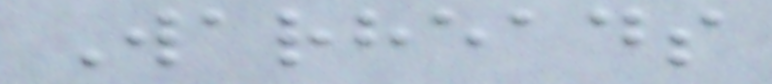Warheads
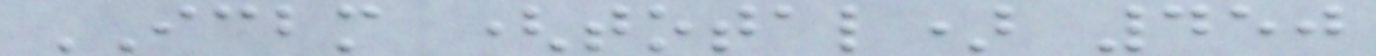ICBM (total) 450
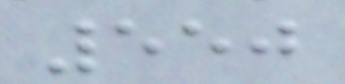550
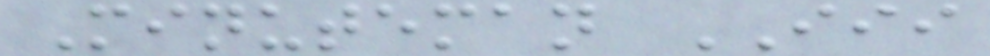Minuteman III
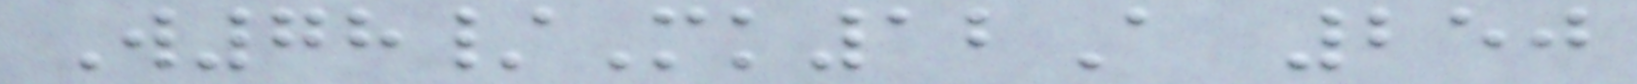W78/Mk12A 250
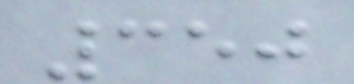350
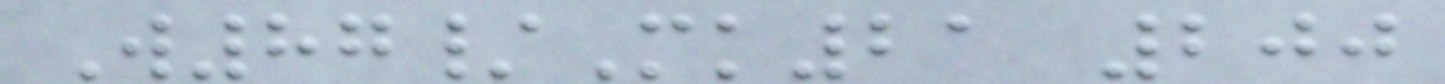W87/Mk21 200
